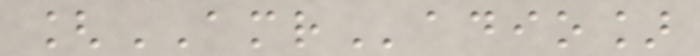[AMRadio]
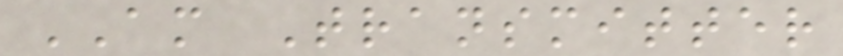AM Transmitter
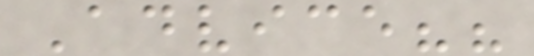Advice??
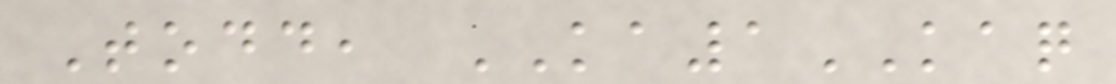Todd, KA1KAQ
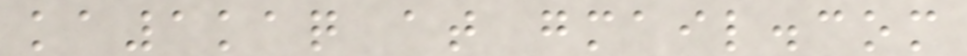ka1kaq at gmail.com
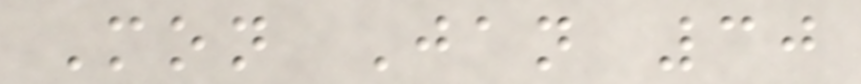Mon Jan 30
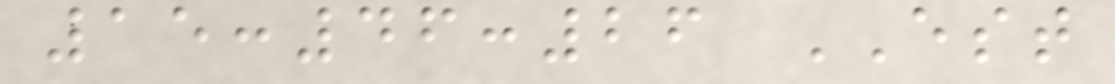15:46:26 EST
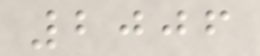2006
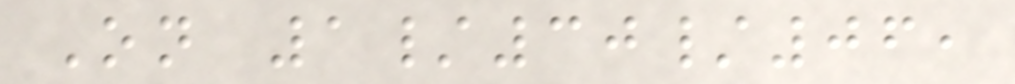On 1/30/06,
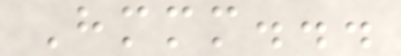Hmmm...
